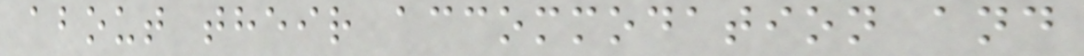about their accommodation and
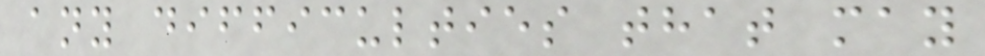any difficulties that may
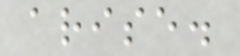arise.
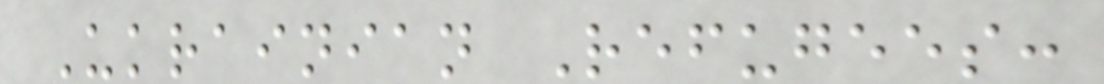Ukrainian Refugees:
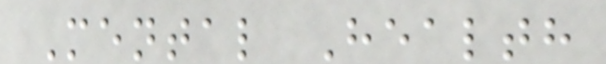Mental Health
